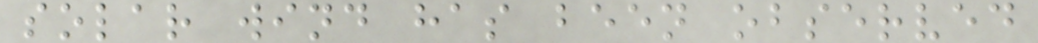solar wind has been observed
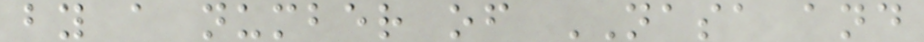by a number of NASA and
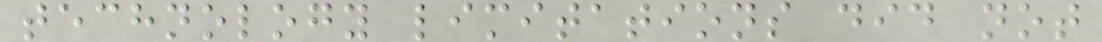technology limitations did not
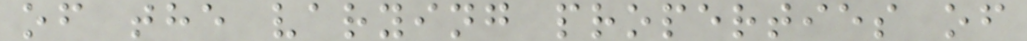of the varying properties of
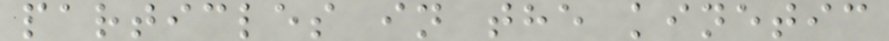particles in the kinetic
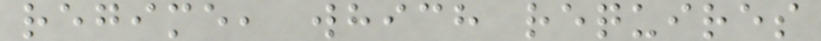regime, which requires
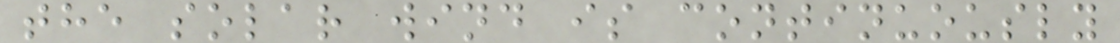the solar wind is continuously
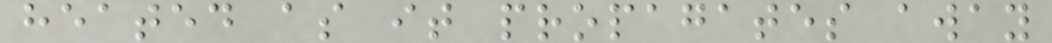heated as it propagates away
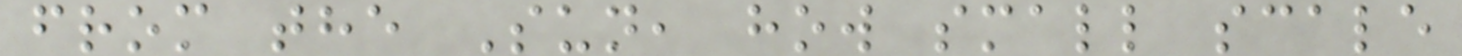from the Sun, how small scale
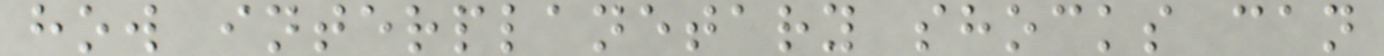how interplanetary shocks can
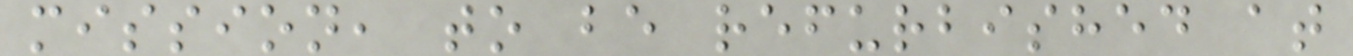mission, to be refurbished at
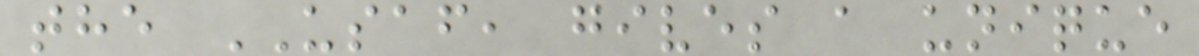the USAF, gives a unique
